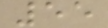55
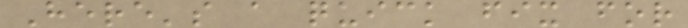Here's a quick fix for
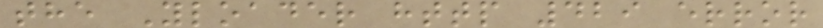the Yloader http 429 error
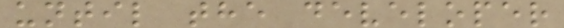until the developer
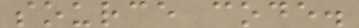source code.
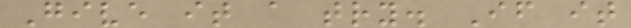Give it a try. If it
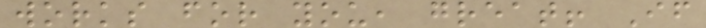works for you, great! If
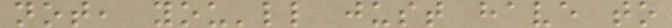not, you'll just have to
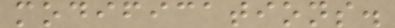modifications.
